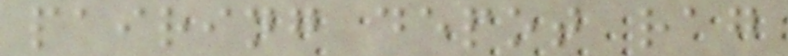pairing depot rag
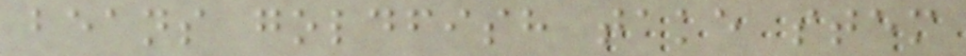beans goldfish take stem
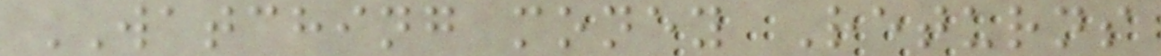WATCHING money Returns
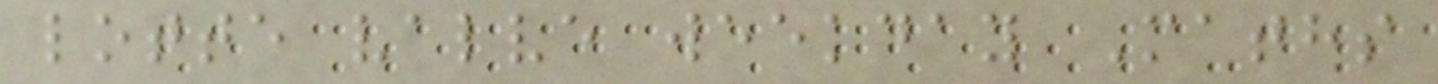lotte valve weekday Maths
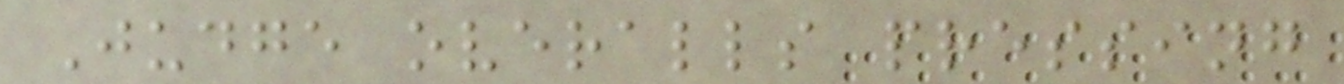Judge overalls pressing
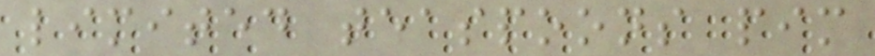limited teaspoons pim
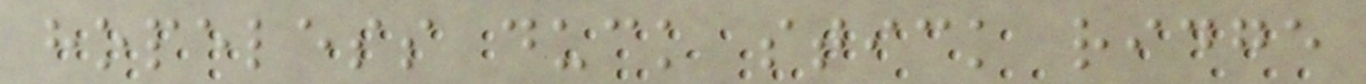hopeless duck stick ridge
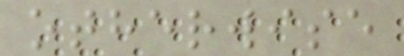otherwise
